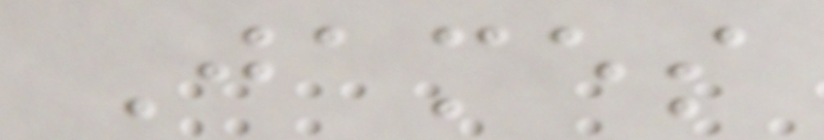James
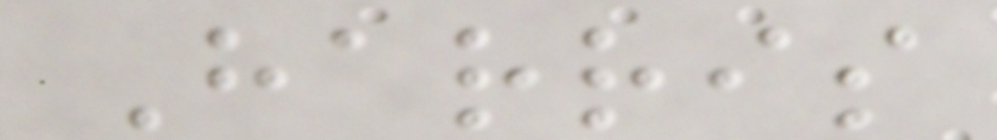Harris
